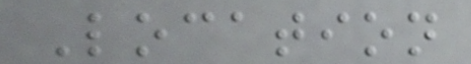Location
